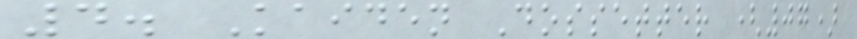4. Kaiden Dossetter (07)
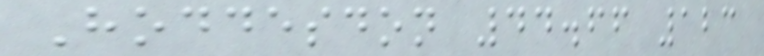Hoddesdon 44.66 123
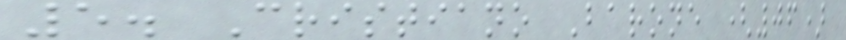5. Cristiano Barone (06)
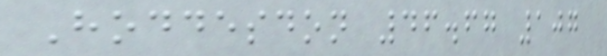Hoddesdon 46.67 107
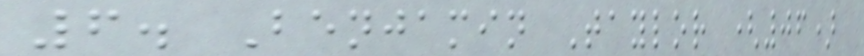6. Benjamin Taylor (06)
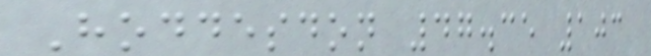Hoddesdon 47.35 103
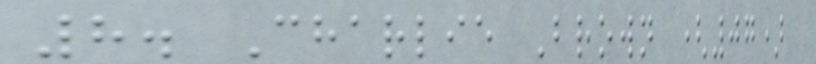8. Charlie Brown (07)
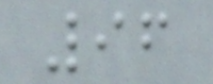96
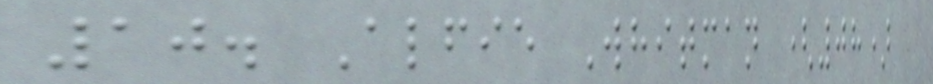10. Alfie Whitman (08)
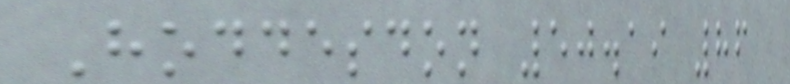Hoddesdon 50.19 86
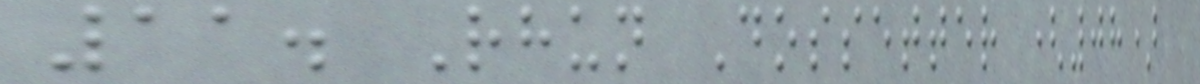11. Rhun Dossetter (08)
